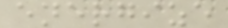energize
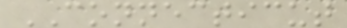CONNECTICUT
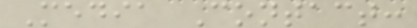Media Contact:
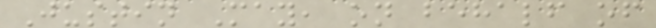Justin May, on behalf of
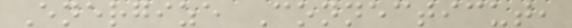Energize Connecticut,
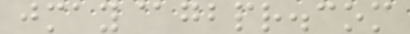jmay@gbpr.com
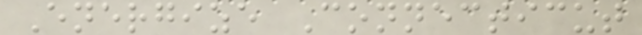Energize Connecticut
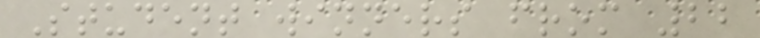Student winners from 22
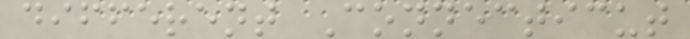different Connecticut
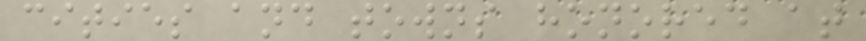cities and towns honored at
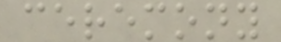ceremony
